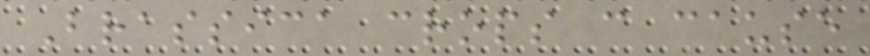Brassica crops can cause
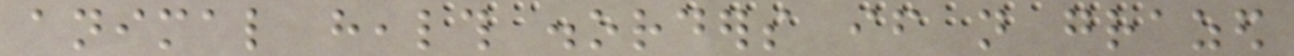animal health disorders if not grazed
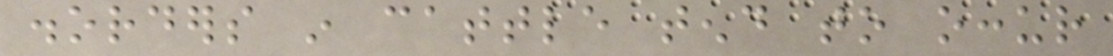disorders in cattle tend to occur
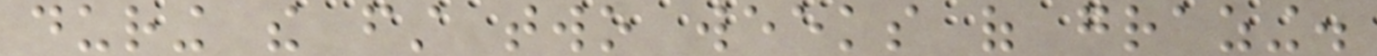during the first two weeks of grazing.
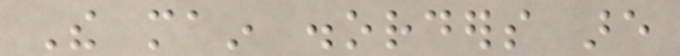The main disorders are
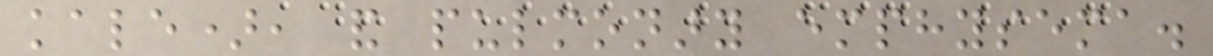kale), and pulmonary emphysema.
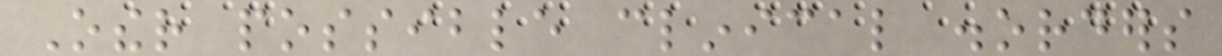Other possible clinical disorders
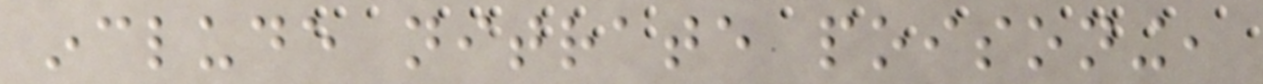include nitrate poisoning,
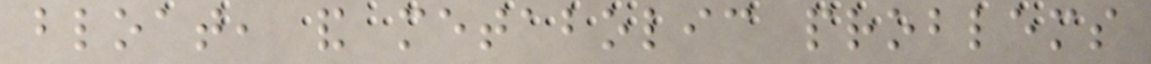bloat, and metabolic problems
